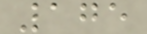175
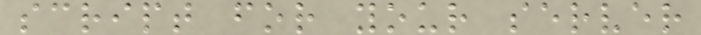script for your server
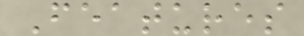Features
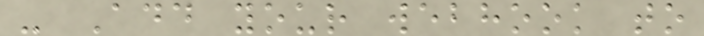- Add your webhook to
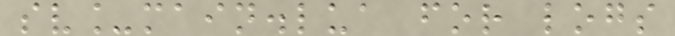sv_main.lua for logs
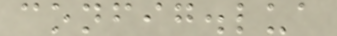config.lua
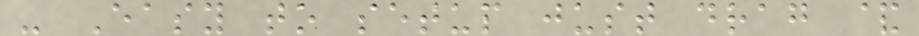- Easy to setup just drag &
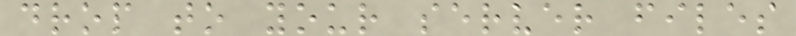drop to your server files
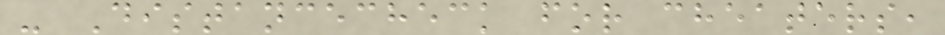- Distancecheck for cheaters,
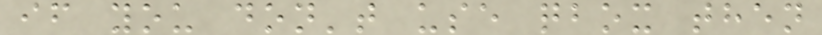if you don't use qbox then
